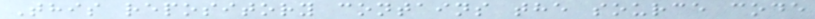This repository contains the source code
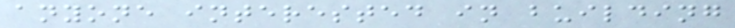anyone interested in building
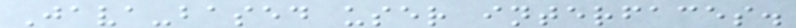Java-based user interfaces.
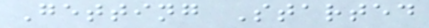Getting Started
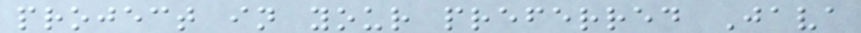project in your preferred Java
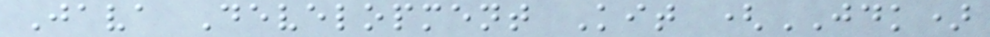Java Development Kit (JDK)
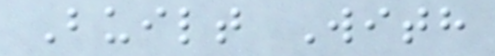Built With
